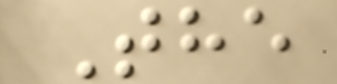The
